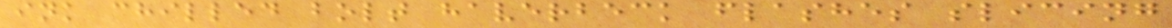ink chilled bolt haverbeck flashes slicing
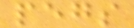pegs
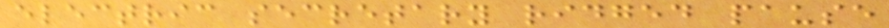electric secretary ridged pause
